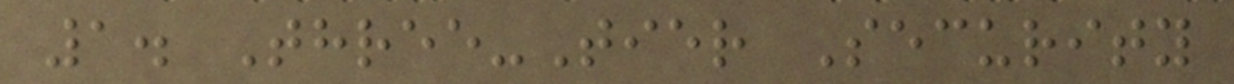1. Three-Tier Security
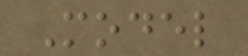Model
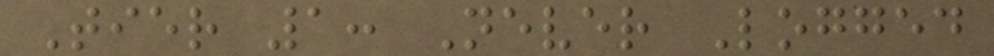Tier 1: Never Logged
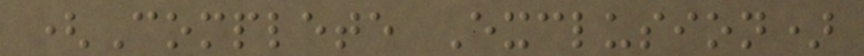(Complete Exclusion)
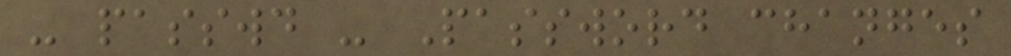- passwd - Password changes
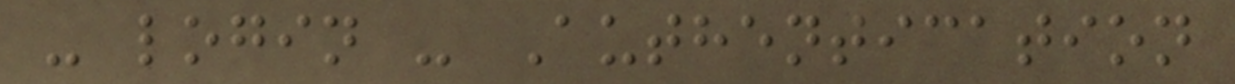- login - Authentication
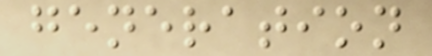generation
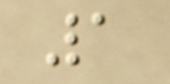1
